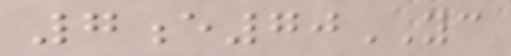7e70YC
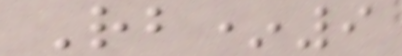Rb*9
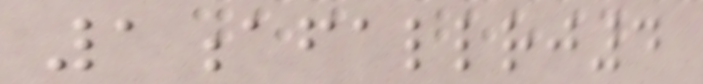1afallrj4
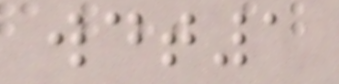wdt1
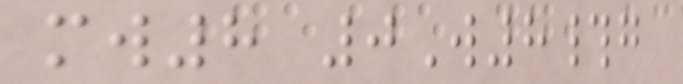mw8 0W8#g
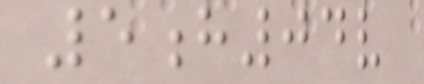5h04v
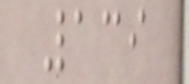139
